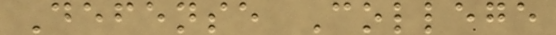Defense College
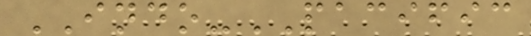INDO-PACIFIC
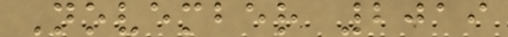November 2019
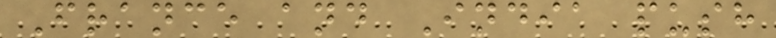France and India push
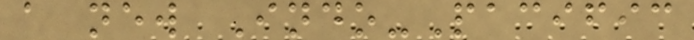a new Indo-Pacific
